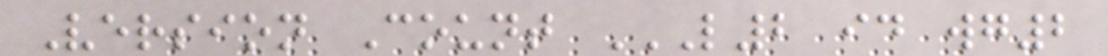Version Count L2 ID WG2
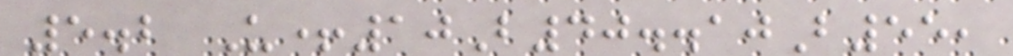5.2 U+10B40..10B55,
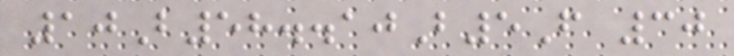10B58..10B5F 30
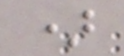)
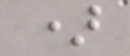)
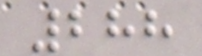288
